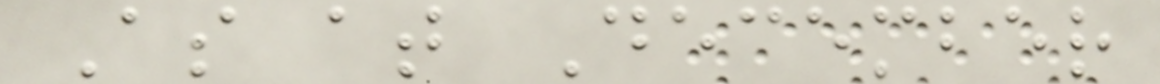As at December
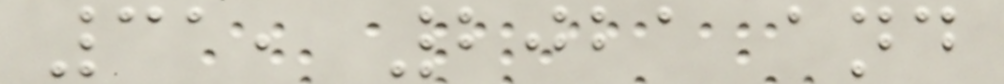31, 2021 and
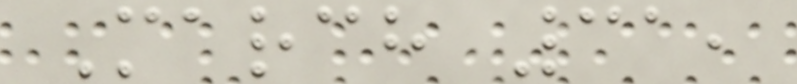March 31,
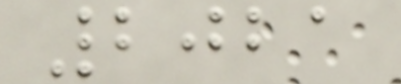2021
